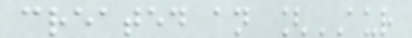created an [AUR
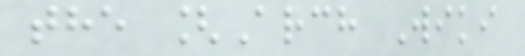the [Arch Wiki
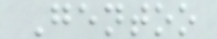Gentoo
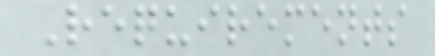Requirements
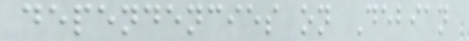dependencies on Debian
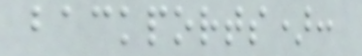backports):
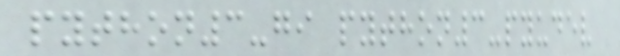python3-gi python3-pyudev
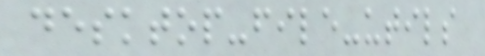desktop-file-utils
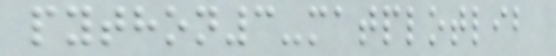python3-matplotlib
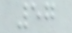57
